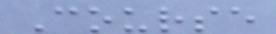Course
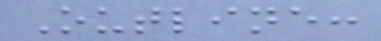Outline:
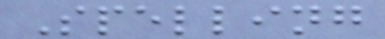Spelling
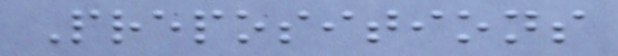Prepositions
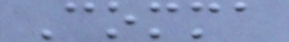Comma
